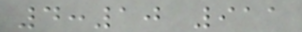4:10 911
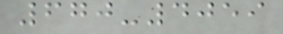670-4059
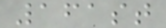161st
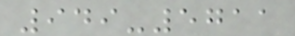949-5711
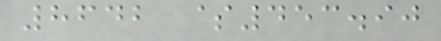8642 $453.90
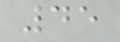45
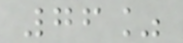76%
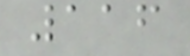116
